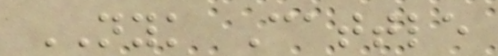NYK Cattle
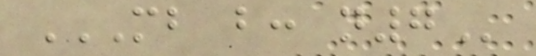MB B: N7
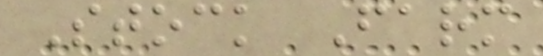Stock Farm
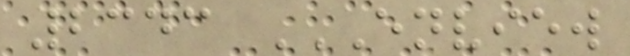2343 ENVIEW
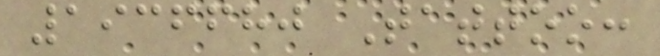1936680 Tattoo:
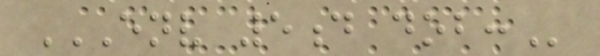ENV 5D DOB:
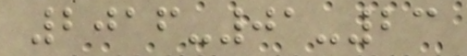2016-01-23
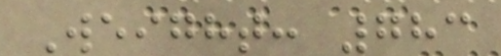Weight: 783
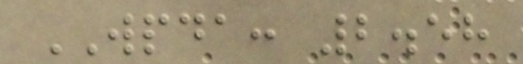WPDA: 2.58
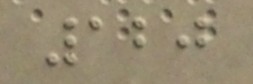120
